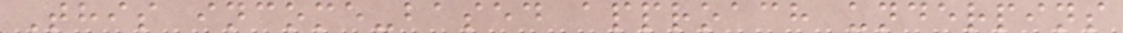This income-based approach underpins
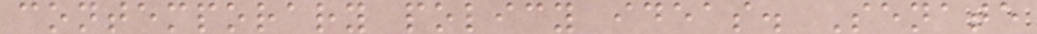contemporary policy ideas. Senate
